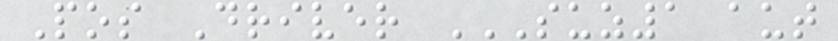Pos Driver SUZ1 AUT
